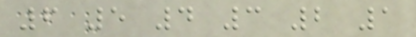6 5 4 3 2 1
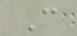C
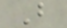B
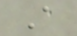A
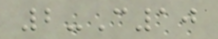2-C10
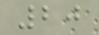20
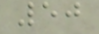50
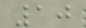10
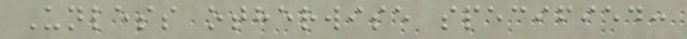Unless otherwise specified:
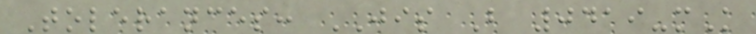Tolerances: JIS B 0419-mK
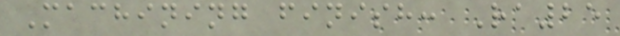Machining finish: Ra25
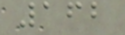162
